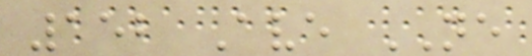152 Ave NE
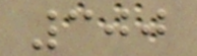300
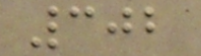302
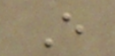E
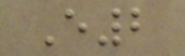E2
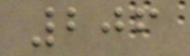206
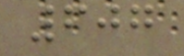607
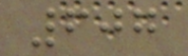607
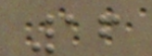16
